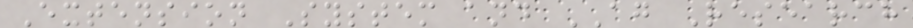Extension System and AG Research
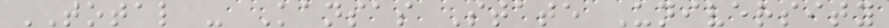TOTAL - Kansas State University
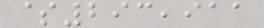$293,911
